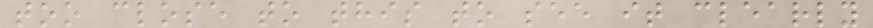too close to this to see it clearly
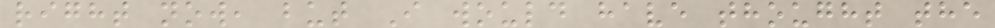right now, but I would have thought the
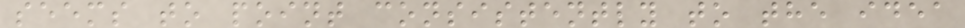seems to point consistently to the idea
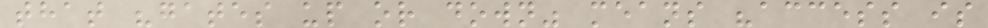that "gates up or down" means "access is
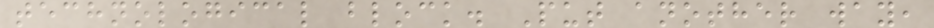technological block. Put another way,
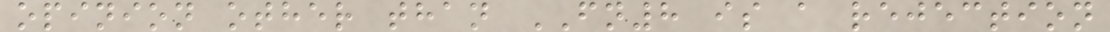opinion other than FN8 is a rejection
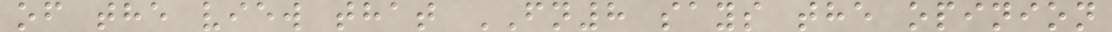of the view that FN8 says the opinion
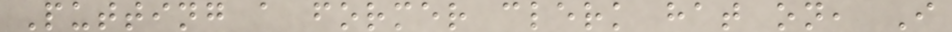Putting a former clerk hat on, I
